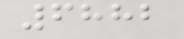6882
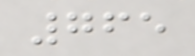765
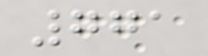771
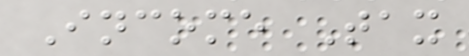Income Tax
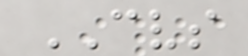CVS
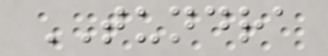TUNDRA
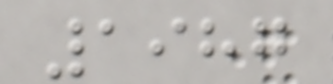1987
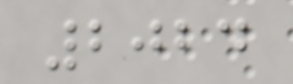2024
